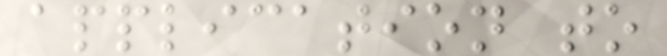application to
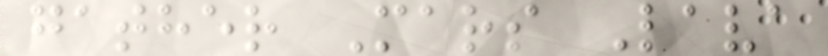gather Mars Lava
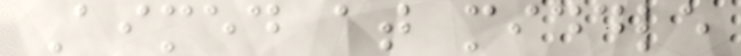Aimed at middle
